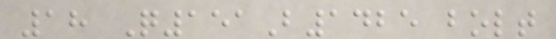18 Q151B1425 bolt
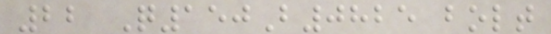22 Q150B0825 bolt
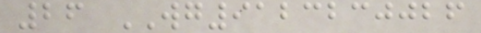26 WG9123230026
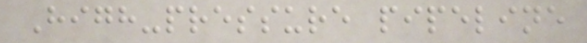High-pressure pipeline
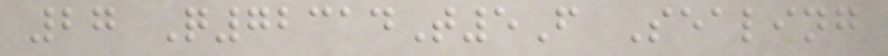27 Q72314T5F Sealing
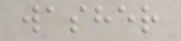washer
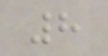8
